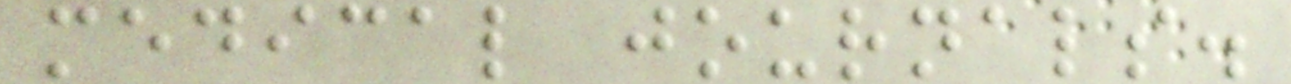medical journals.
